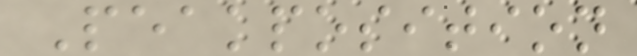Peakposition
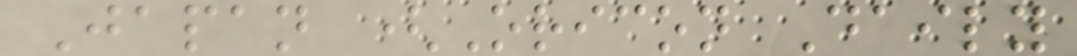Japan (Oricon Daily
